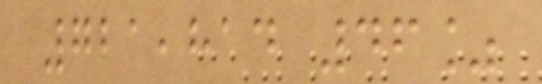721,814 46%
